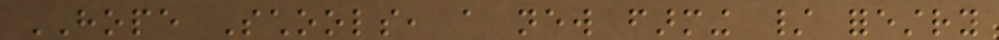HOPE Schools, a new farming / forestry
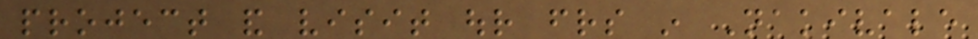project and visit our friends in Nakivale
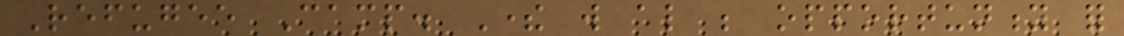Refugee Camp. There will also be opportunity for
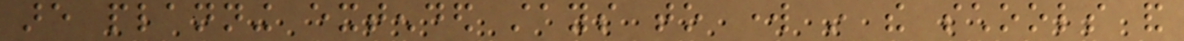are planning extended stays to work in the schools and
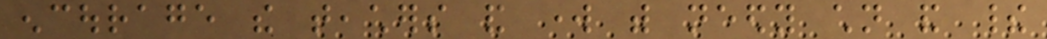encourage the teachers and work with needy children and their
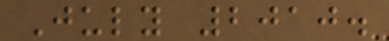July 2010.
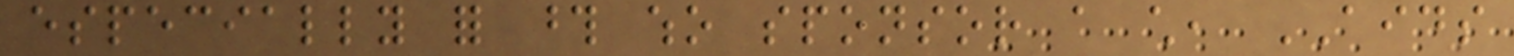especially for those who sponsor a child, AIDS
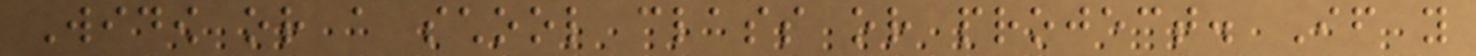Widow or a school class or project. If you
